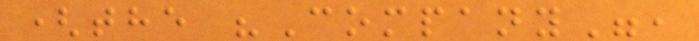(the "Company",
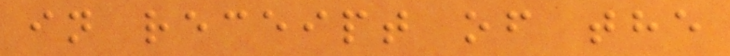in receipt of the
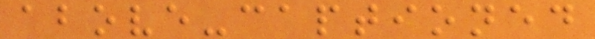above-captioned
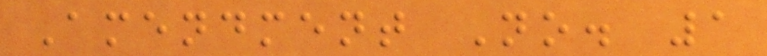Amendment No. 1
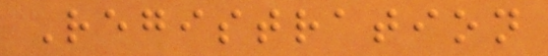Registration
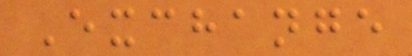Exchange
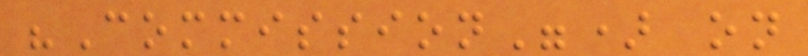"Commission") on
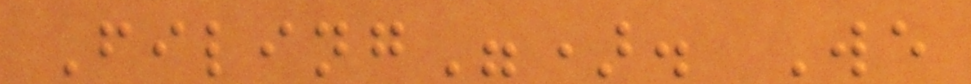Filing"). We
